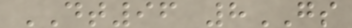DT96 8GS
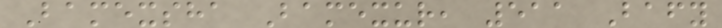Bamexsha Bamexur, 511 Bafy
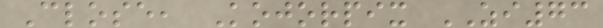Close, Kojorpix ZI73
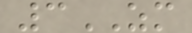3ZM
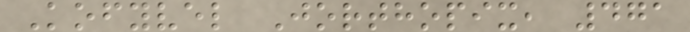Kofyvel Jorthopix, 471
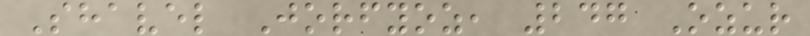Shavel Jorfyoz, 247 Ozur
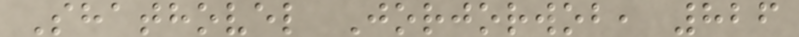Shathovel Jorjorwob, 826
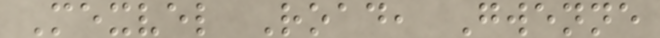Mexvel Road, Gwenne
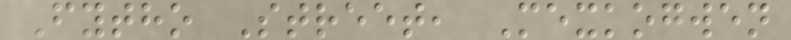Fytho Street, Mexkogwen
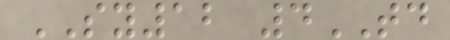SY12 4TD
